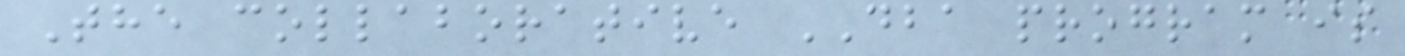The collaborative DBA program is
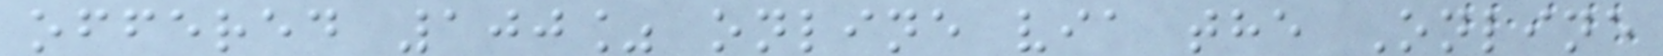offered 100% online via the Online
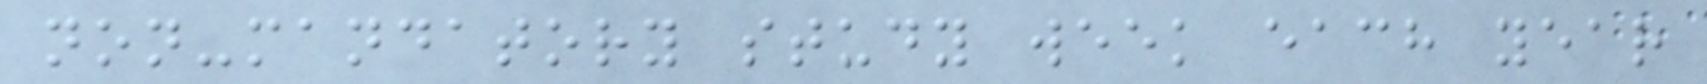non-mandatory study week each year
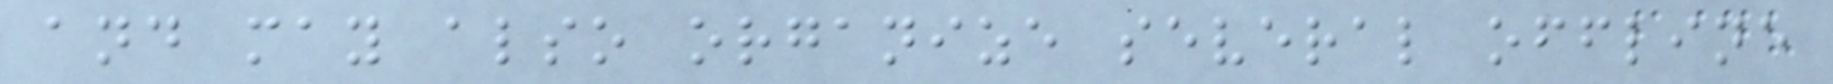and may also organize several offline
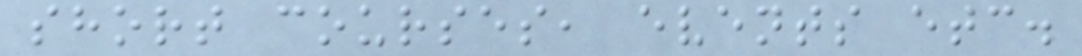short courses, events etc.
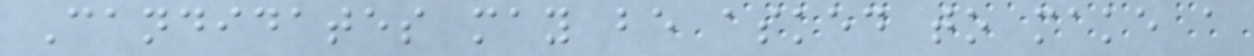Candidates may be asked to make a
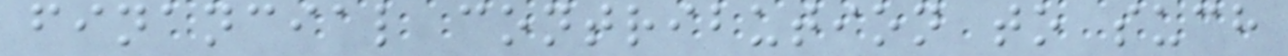financial contribution to such
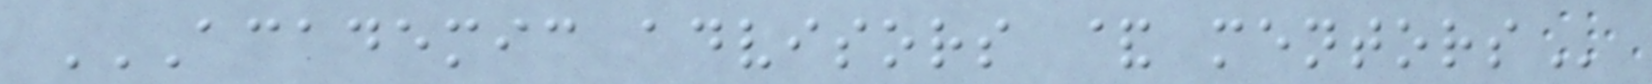ACADEMIC ADVISORS & MENTORS
